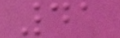41
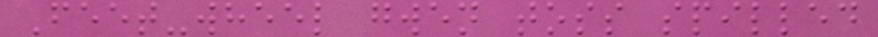Feet-wheel gwen toss spilled
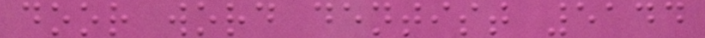door word dentist 5144
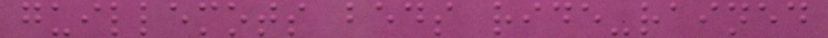guillemots beds ride-rained
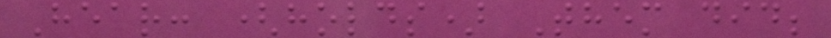Hear: (holds) Them did;
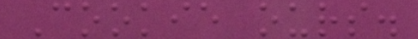Cookie ours.
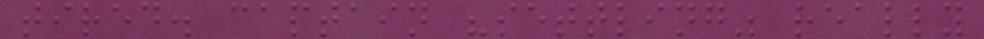tired. captain "settling" really
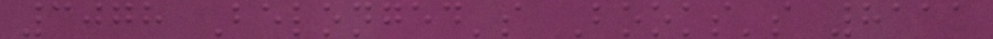3078 Belonged's Books's 8111
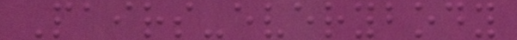Pairs-everybody
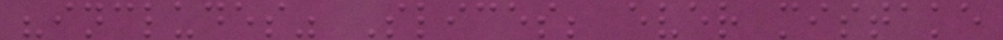"includes" Slices; ever mistake
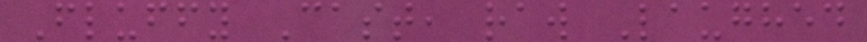Fluffy Cast, raw Laughed
